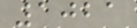1021
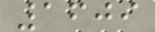1609
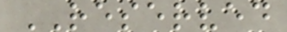RESERVED
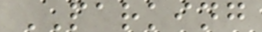PARKING
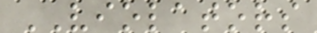VIOLATORS
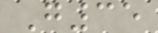G35
